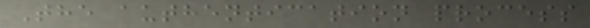The authentication process
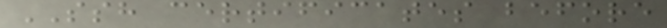SSH certificates before
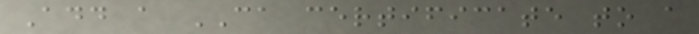Add a CA certificate to a
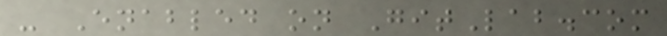- Enabled on GitLab.com
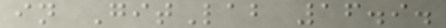in GitLab 16.9.
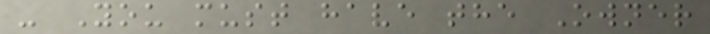- You must have the Owner
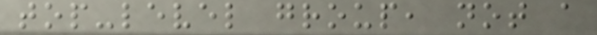top-level group, not a
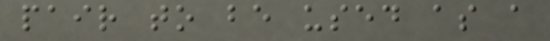pair to be used as a
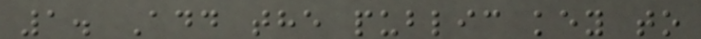1. Add the public key to
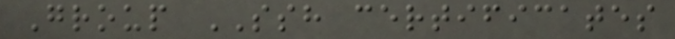Group SSH certificates
